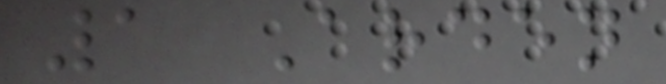1 Arden
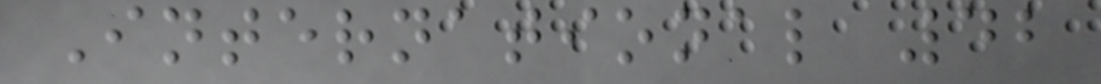International 42
